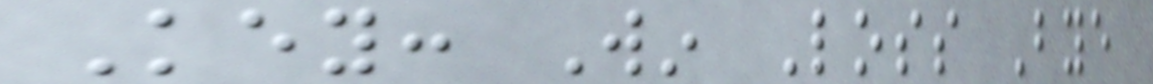Key: Win Loss Bye
